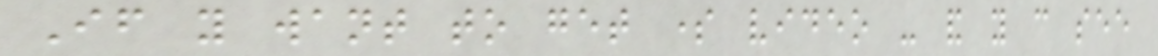If you want to get some video - and you can see
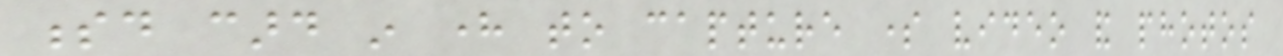sd card in here to capture some video and photos
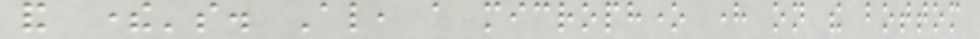and there's. Also, a microphone here on the bottom
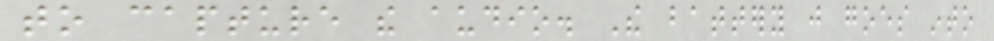to capture the audio. The battery just goes into
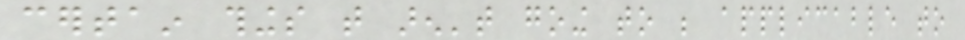certain things that aren't going to be applicable to
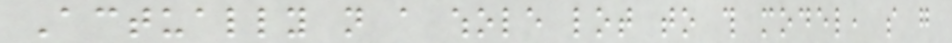Actually not a whole lot to this model, so go
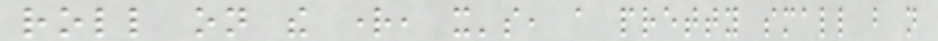roll on the right, it's, a pretty small but not
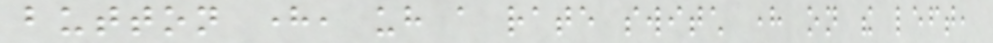button here, uh a rate switch here on the left,
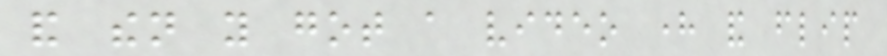and then you got a video here and flip
